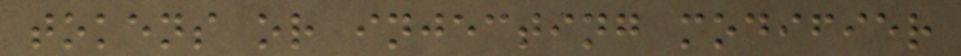tokens or injecting modifier
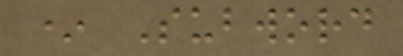* Subword
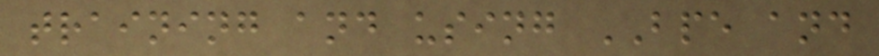training and using BPE and
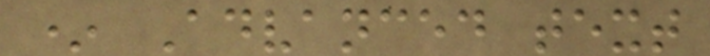* Advanced text
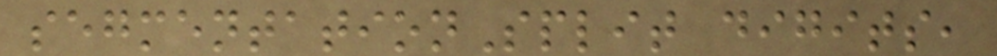segmentationSplit digits,
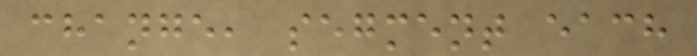change, segment each
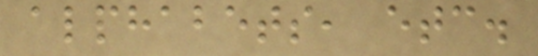alphabets, etc.
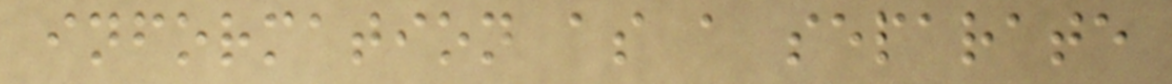information as a separate
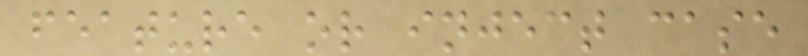feature or inject case
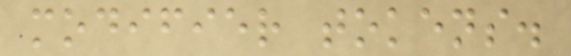modifier tokens.
